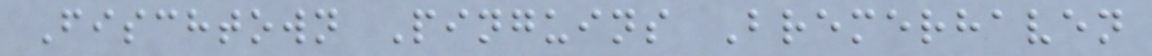Fischtown Pinguins Bremerhaven
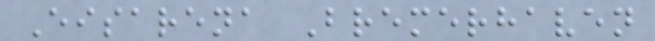Eisarena Bremerhaven
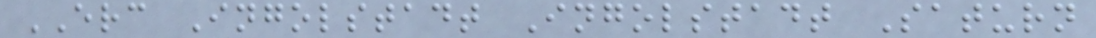ERC Ingolstadt Ingolstadt Saturn
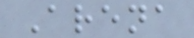Arena
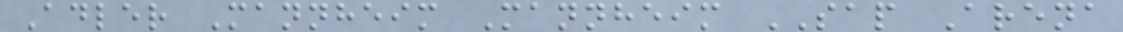Adler Mannheim Mannheim SAP Arena
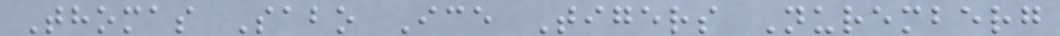Thomas Sabo Ice Tigers Nuremberg
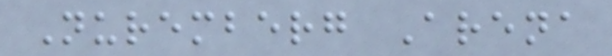Nuremberg Arena
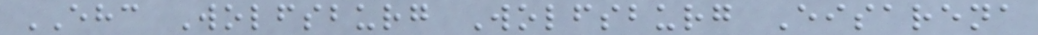EHC Wolfsburg Wolfsburg Eisarena
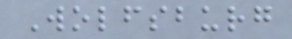Wolfsburg
